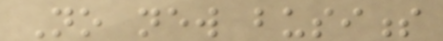No new business
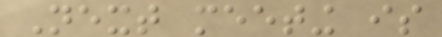Next meeting is
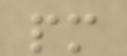pm
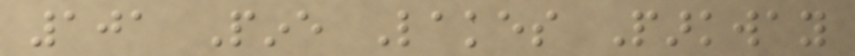101 Pine Lakes Parkway
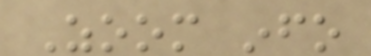Zoom info
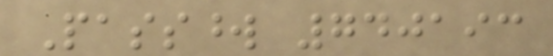Password 740193
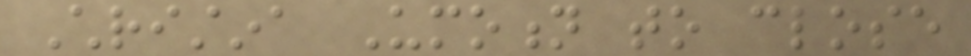Christina Umotion to close
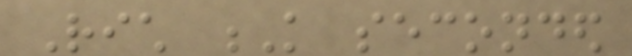Rich K seconded
